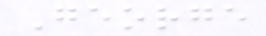George
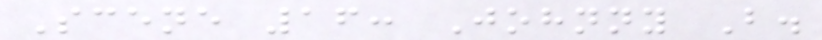Scene 16: Johnny B.
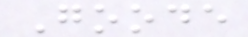Goode
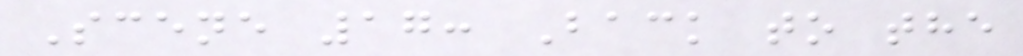Scene 17: Back to the
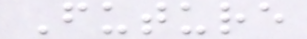Future
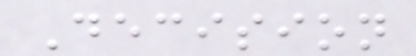Decision
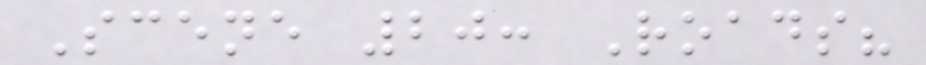Scene 20: Roads?
